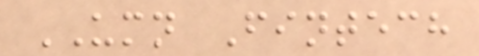UMN Fintech
